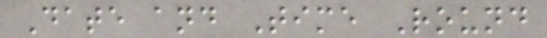Date and Time Round
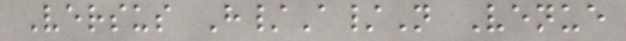Versus H/A/N Venue
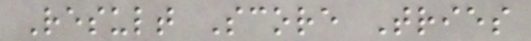Result Score Tries
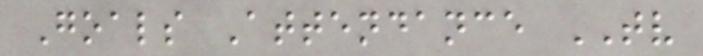Goals Attendance TV
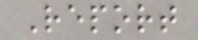Report
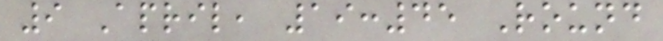9 April, 19:45 Round
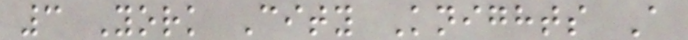3 York City Knights A
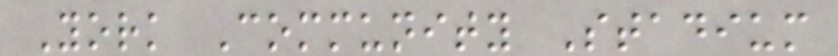York Community Stadium
